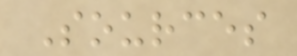Sources
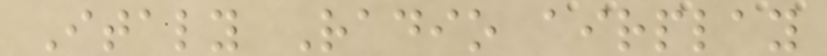Italy Radio airplay
